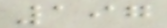197
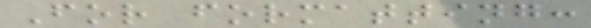For formatting:
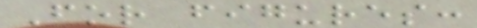For figures:
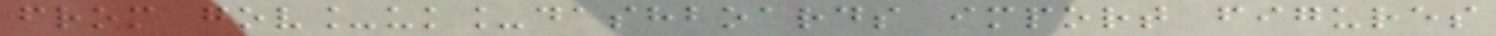from gov_uk_dashboards import figures
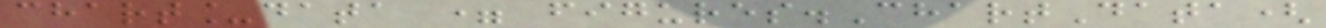chart_data = figures.ChartData(
